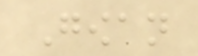Gowan
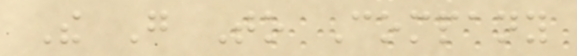The Go To Company
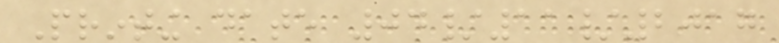Printing date 04/11/2017
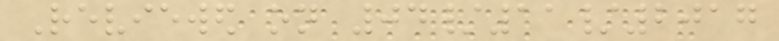Reviewed on 04/11/2017
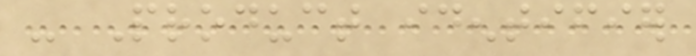- Product identifier
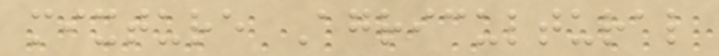mixture Agricultural
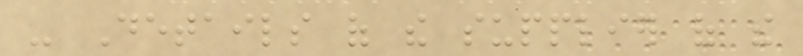- Details of the supplier of the
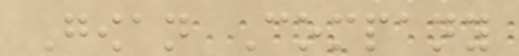Gowan Company
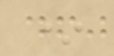*
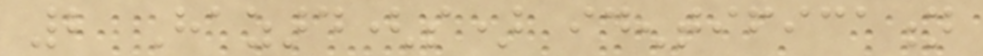2 Hazard(s) identification
